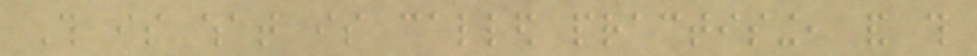This is what is called practising, and this
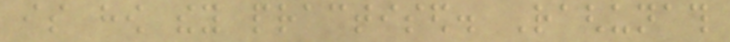is how they practised. Raghunath
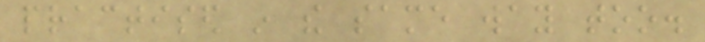practised in the same way too.
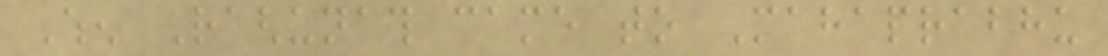When Raghunath came to Mahaprabhu
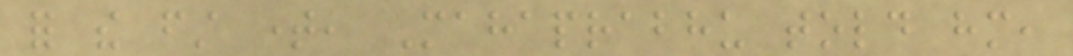for the first time, Mahaprabhu told him,
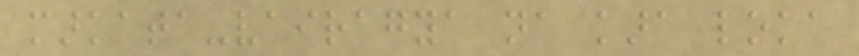markata-vairagya na kara loka
